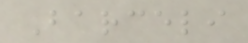Barceli
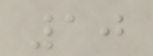10
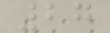27
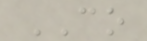CO
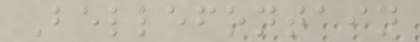Bellefontain
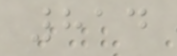814
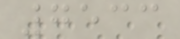7533
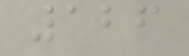126
